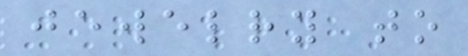jewelry to
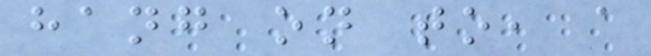hang on to, a
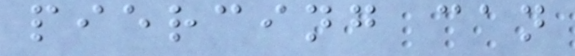piercing can
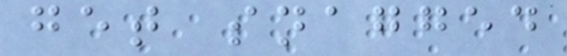get snagged
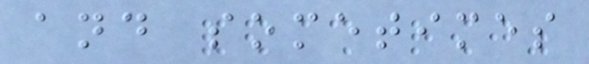and sometimes
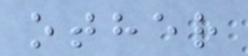other
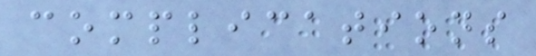complications
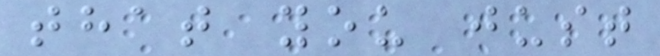that you just
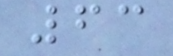63
